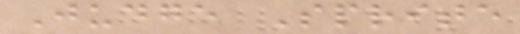Judge Sprite
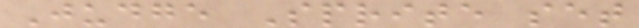Judge Sprite set
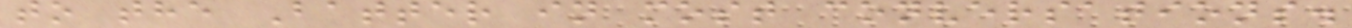to the Batter in most conversations.
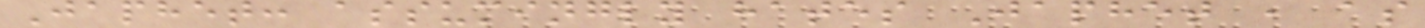Japhet: assumingly hates Japhet , as
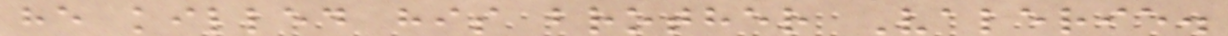he killed his brother Valerie.
